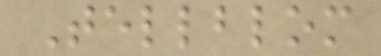Tellblom
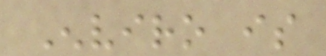Enviro is
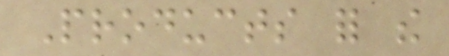Products for the
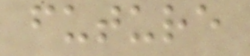future
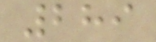289
